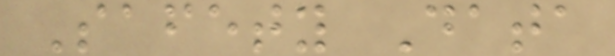Safety Data
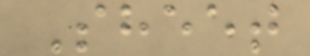Sheet
